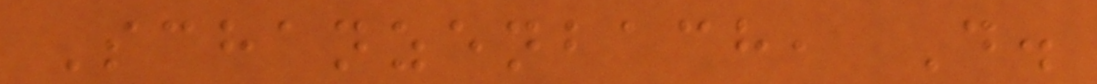Schanzenbach, D.
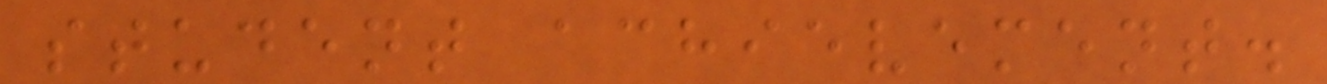student achievement.
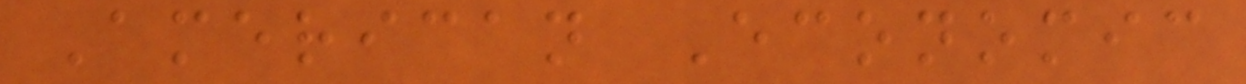American Economic
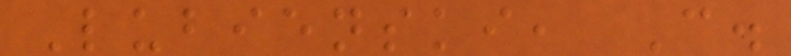Lubienski, C.
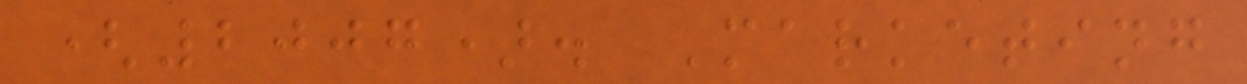(2007). Marketing
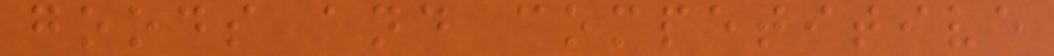goods and competitive
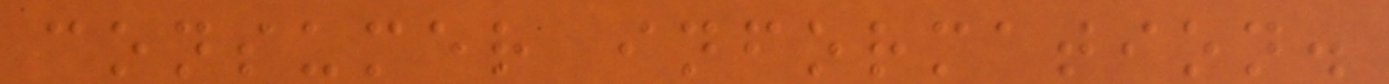consumer information.
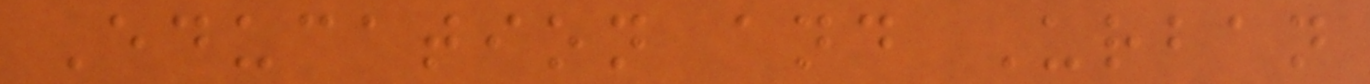Education and Urban
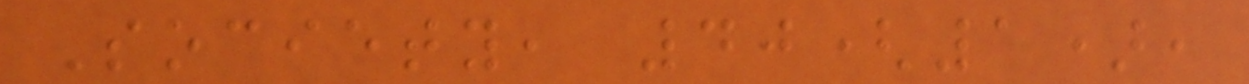Society, 40(1),
